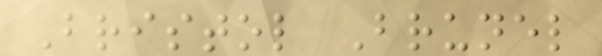Bristol Brunel
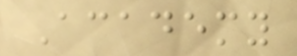Academy
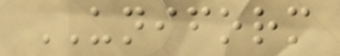UNIFORM
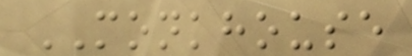MONKHOUSE
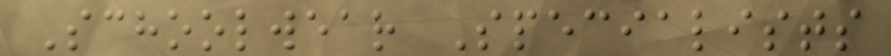Schoolwear Specialists
